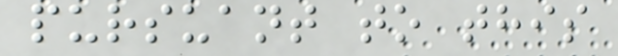pursuant to this
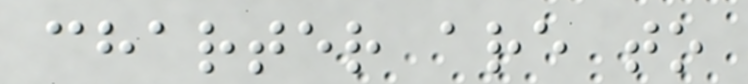charter are to
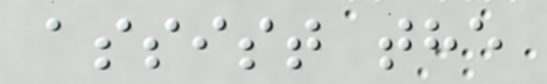assist the
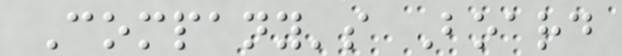Company's Board
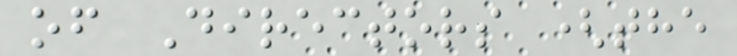of Directors (the
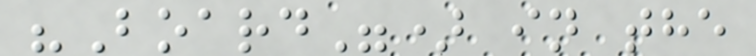"Board") in the
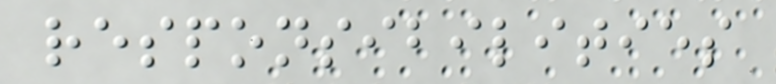responsibilities
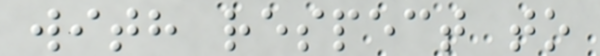with respect to
